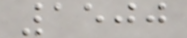1500
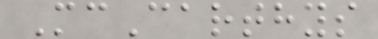McCarthys
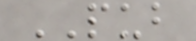PUB
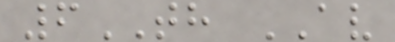6TH AV
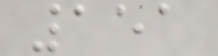151
